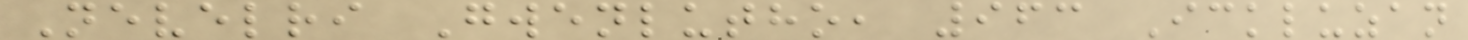Nevelri Gwenlutho, 963 Ickluzan
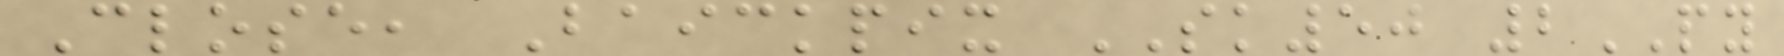Close, Baickpix SK50 2PY
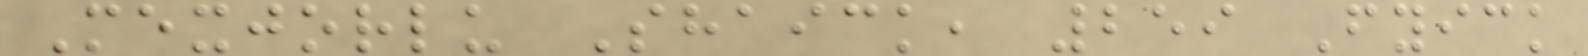Mexjorlu Shaick, 259 Fyick
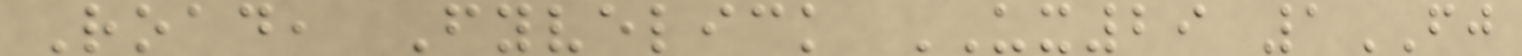Road, Fyvelick UX29 1FJ
